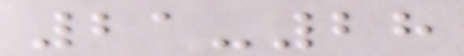21-28
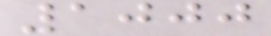1000
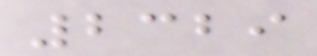2329
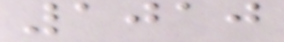1010
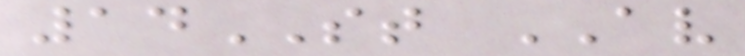14ST AV
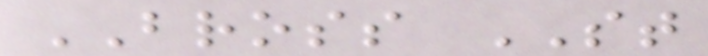BROSS ST
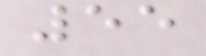55
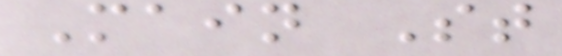Main St
